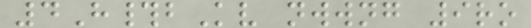4H#bKv nwwng 9ro
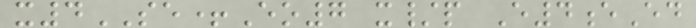x4SE+Eo7 x/p E4eEd
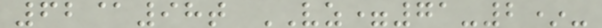62@98t VZ=71-2*-
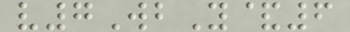v7WbY&6
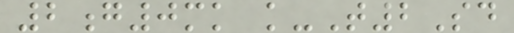2g0mk k-T2Sd
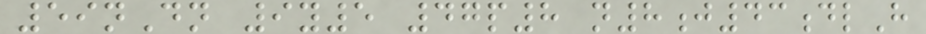59nDn 9y5 47p8 n8j43dlH
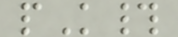pK#
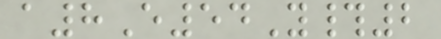a8E54Y#2
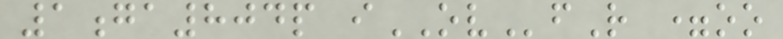1ga804p iOVfR =oo
